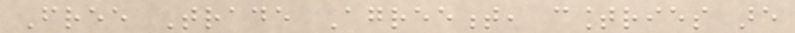Free Trade Agreement, countries are
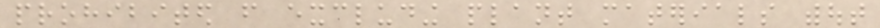prohibited from excluding plant materials without
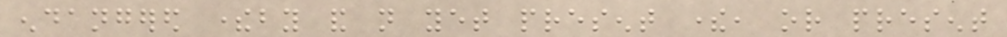endangered thereby and not yet present there, or present
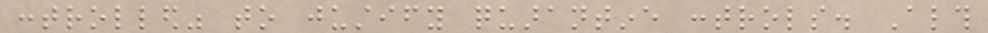controlled" to justify quarantine controls. Although
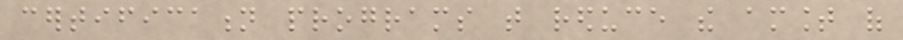certification programs that reduce the amount of
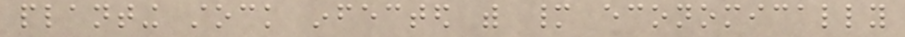planting stock infected with many economically
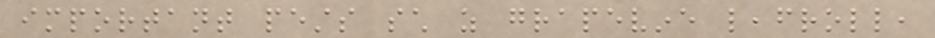important pests such as grapevine leafroll,
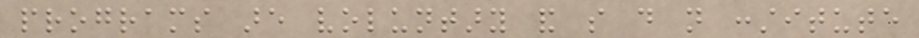programs are voluntary and so do not constitute
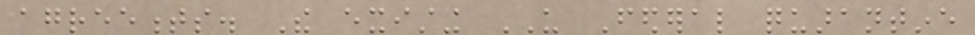agreements. The existing US Federal quarantine
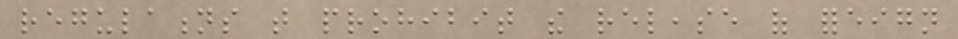regulations that prohibit the release of foreign
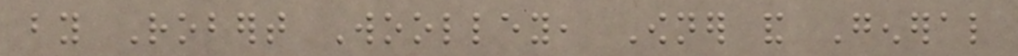by Robert Woolley, Owner and General
